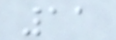11
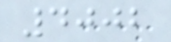4002
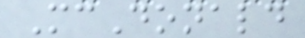McDonald
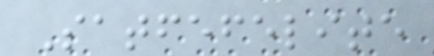Satfefelite
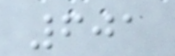601
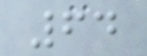64
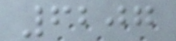6207
